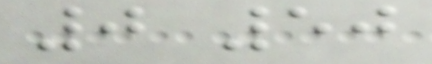0 50
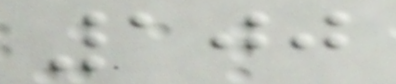100
